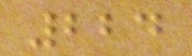224
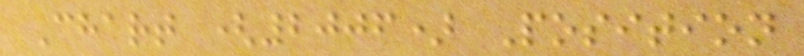Chart (2006) Position
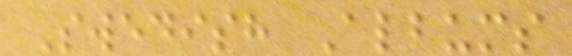Swedish Albums
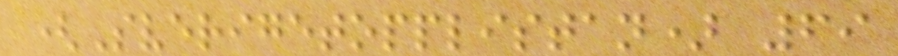(Sverigetopplistan) 69
